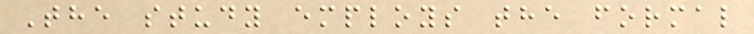The study employs the formal
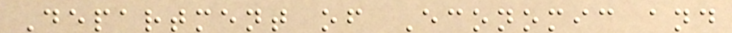Department of Economic and
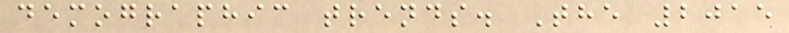demographic trends. The 2015
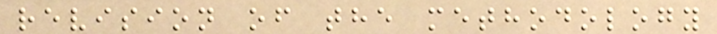revision of the methodology
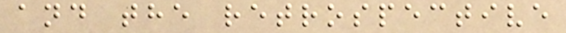and the retrospective
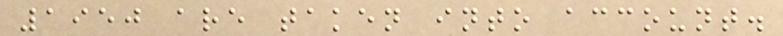1950 are taken into account.
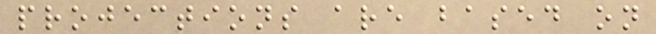projections are based on
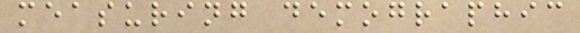measuring demographic
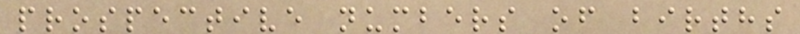prospective numbers of births
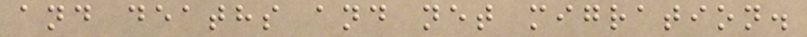and deaths and net migration.
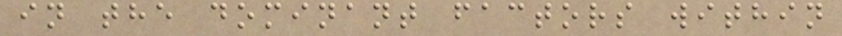in the dominant factors within
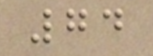74
